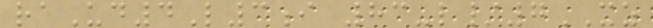raUd4L3i 83-l/7XZ
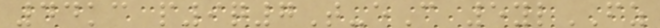44kc p9q7T-eC 5ylFZ
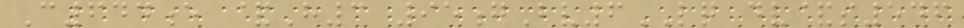C644e &H3 95gBv6LQ dv&s546
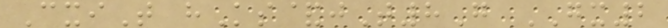CxiT hKs&jT8G GX2
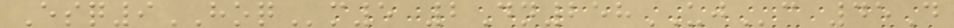Esq9HOQm5 2Dn258UJc 45D
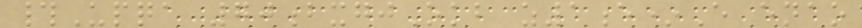#Upqa 70bxgjOkb z1e*E enao
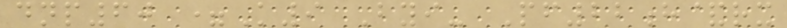dnp60 =K9 Byi- Pf22h&rx
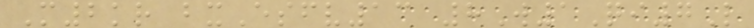M2kr bxEsfv13 8W1Qi7L
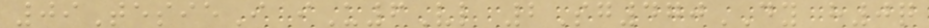09TesieI iU6Vl 2Sg470DY h0q
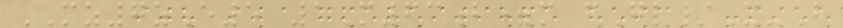MZ7zE5 1M63b=m fGl/X-B
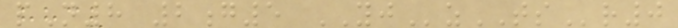pN8 2g5 YJzTSr0
